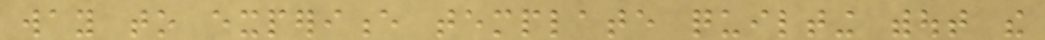way to experience template quilting without the
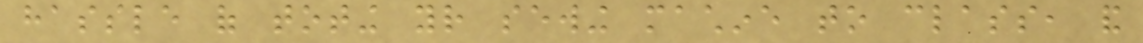hassle of toting your sewing machine to class, and
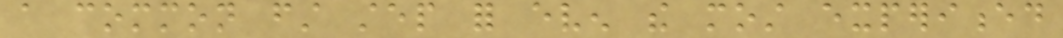a common first step for even the most experienced
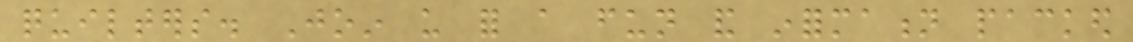quilters. Join us for a fun and information packed
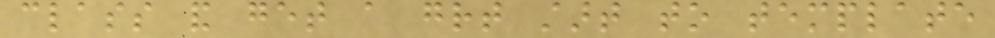class and get a great start to template
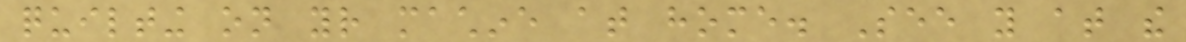quilting on your machine at home. See you at the
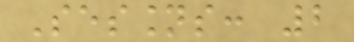Sessions: 2
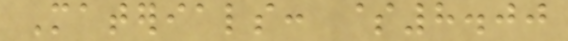Materials: $8.00
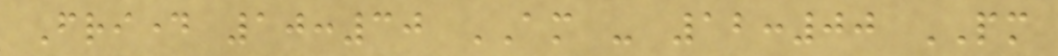Friday 10:30 AM - 12:00 PM
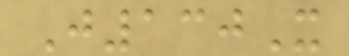J130X
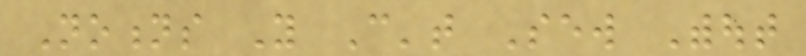Notions You Can't Sew Without
